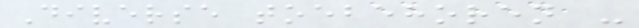Diverse toebehoren -
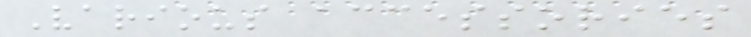Various accessories
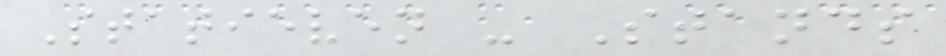Statieven - Stands
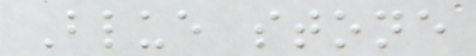Blue stone
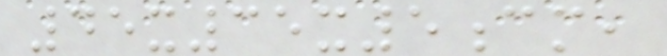45x35x5cm,
